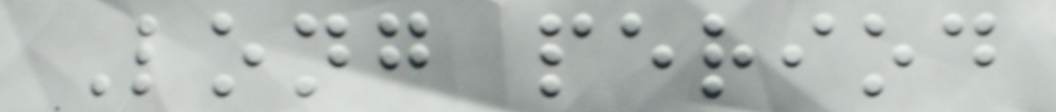Long period
